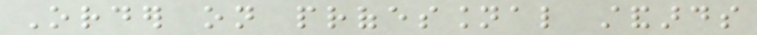Order on professional standards
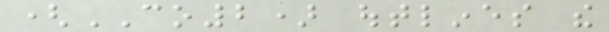(CO2) outlines the
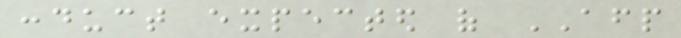conduct expected of AFP
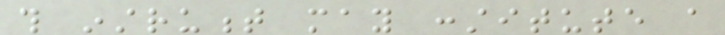this instrument may constitute a
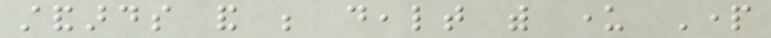standards and be dealt with under Part
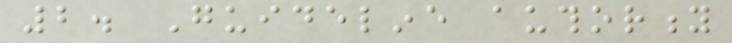2. Guideline authority
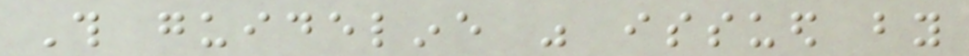This guideline was issued by
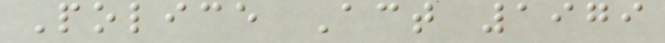Police Act 1979
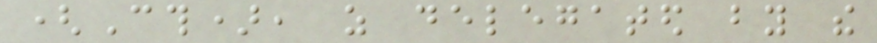(Cth), as delegated by the
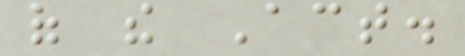of the Act.
